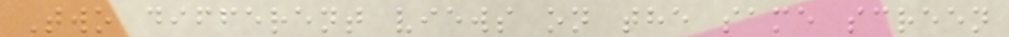Two different views on the same screen
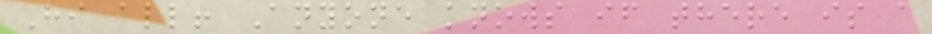Hi all! Anyone knows if there is a
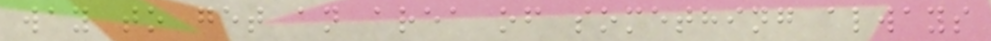way to get an area of something always
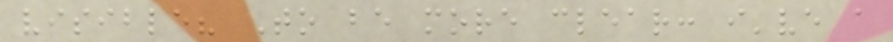visible? To be more clear: i've a
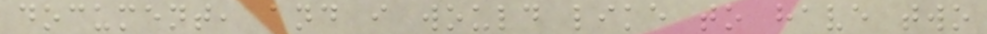document, and i would like to have two
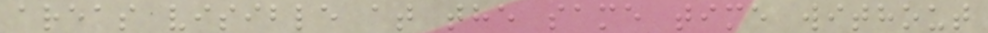areas visible at the same time without
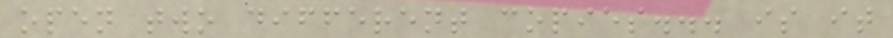open two different copies... is it
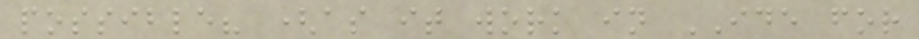possible? (as it work in IDE for
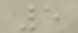5
